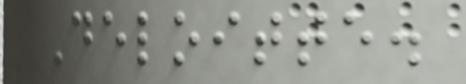Deloitte.
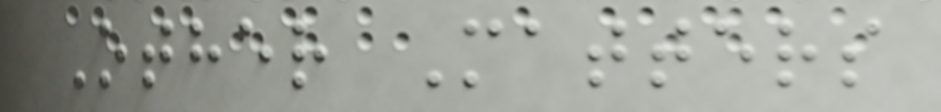Other Matters
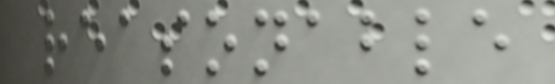reasonable
